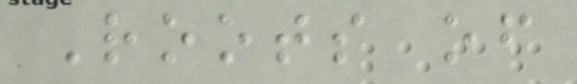Roots of
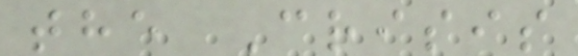the Crisis
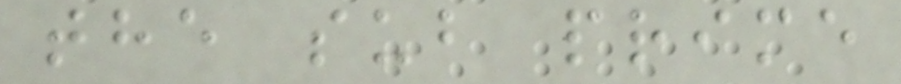the sub prime
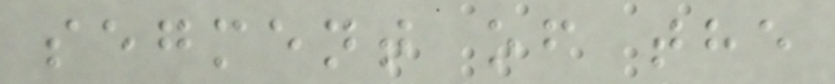segment of the
